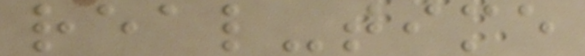real-time
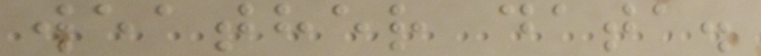weather data.
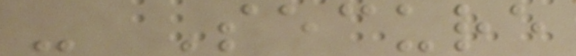- Secure
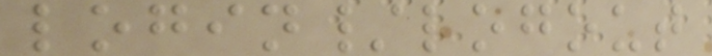login/logout
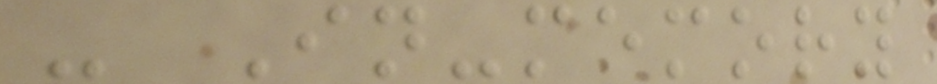- In-memory
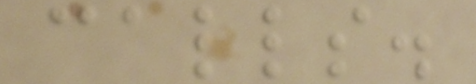calls.
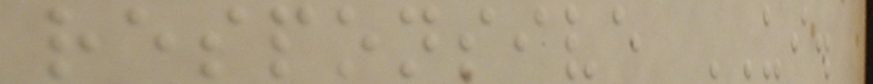responsive UI.
